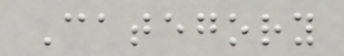Category
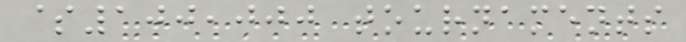$100,000 tournaments
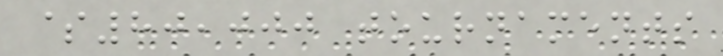$80,000 tournaments
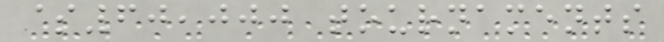$60,000 tournaments
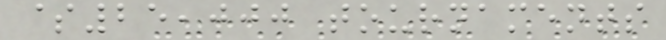$25,000 tournaments
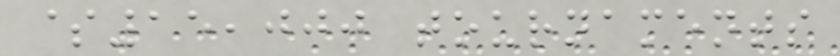$15,000 tournaments
